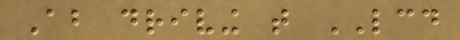About driving that LCD
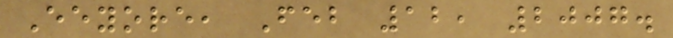Eeyore, Feb 12, 2007.
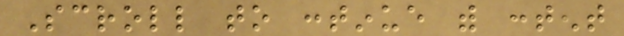Scroll to continue with content
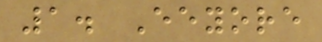1. Eeyore
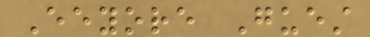Eeyore Guest
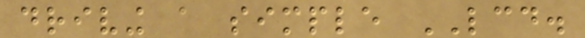driving a simple LCD.
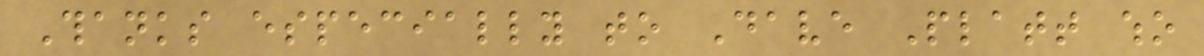Thanks especially to Dave Platt who
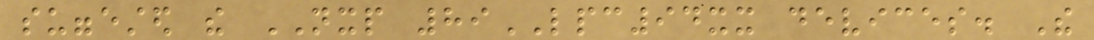suggested the NXP 89LPC94xx devices. The
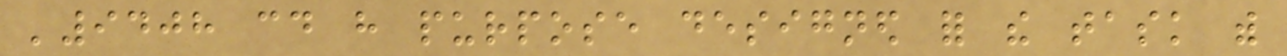'9408 could have purpose designed for the task with
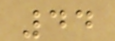44
